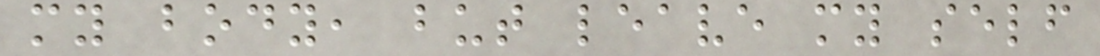my body, but leave my self
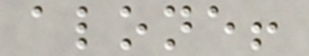alone!
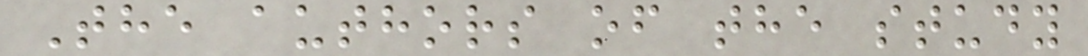The authors of the study
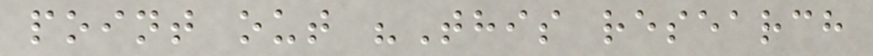point out "This research
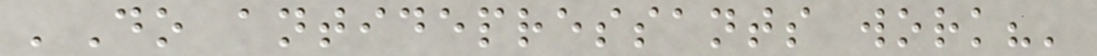'Do antidepressants work?'
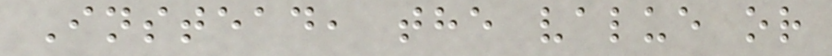Instead, the value or
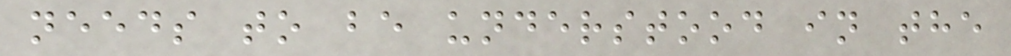needs to be understood in the
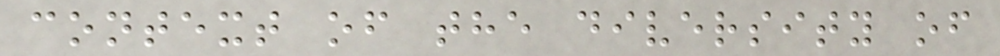context of the diversity of
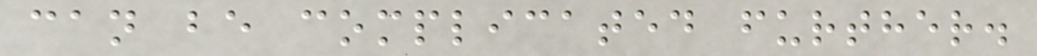can be complicated further.
